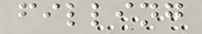filling
